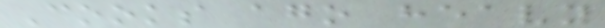Cooks ago heavy
